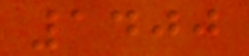1400
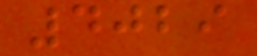4029
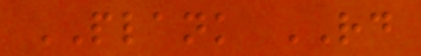PLANK RD
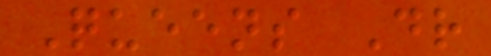Queens Dr
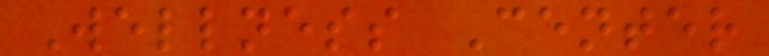Wellness Center
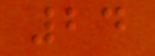24
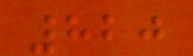820
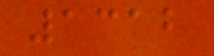1312
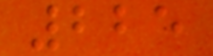225
